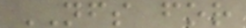NFS for
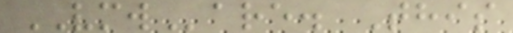VMWare. This
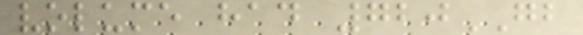volume had 720GB
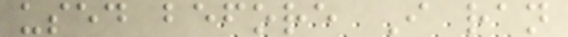used before I ran
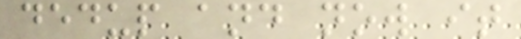dedup and now it
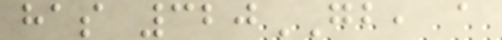has 320GB, a
